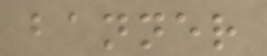banner
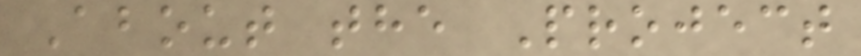About the Project
